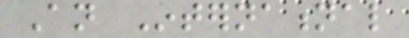An International
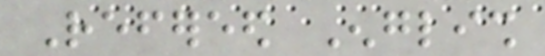Refereed English
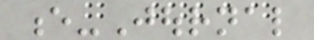e-Journal
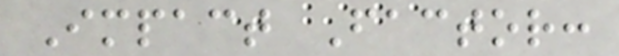Impact Factor:
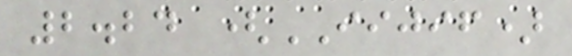2.24 (IIJIF)
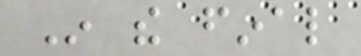In the final
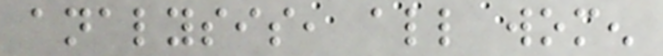analysis, all women
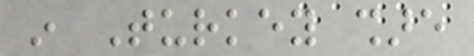in Turkey share
